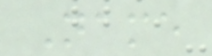Name
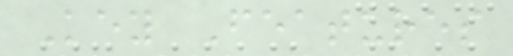Key Features
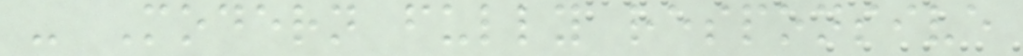- Modern fully responsive
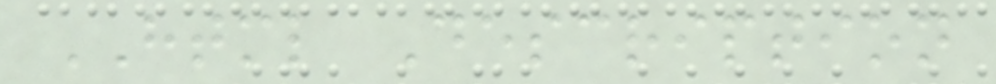HTML Description
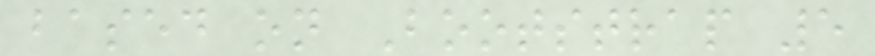based on Bootstrap 5
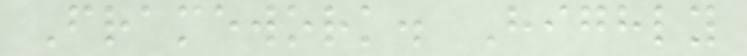Framework. Highly
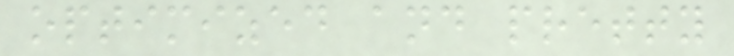optimized and pretty
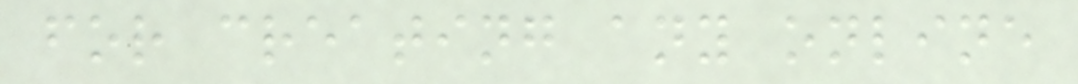for creating any online
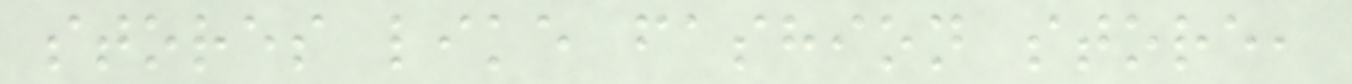stores like fashion store,
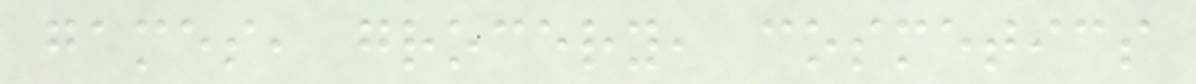games, grocery, cosmetics
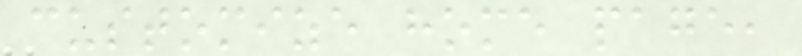customize home page,
